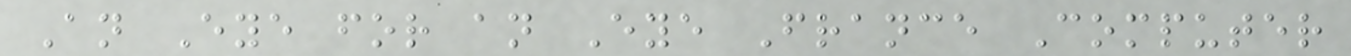An Eye for an Eye France Computer
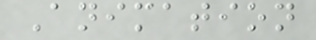Animation
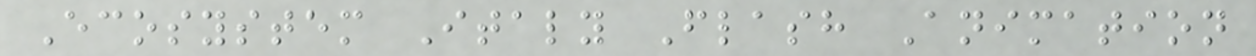Ecosystem Italy Flash Animation
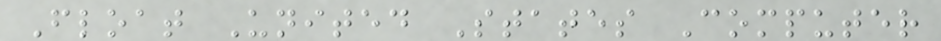Float United States Computer
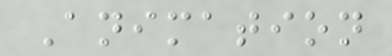Animation
